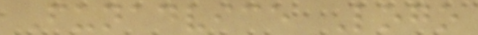Funadvice Logo
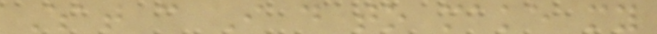What can I do to make my
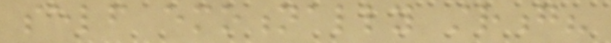self emotionally strong?
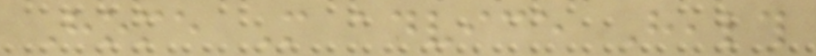Home More advice Health
